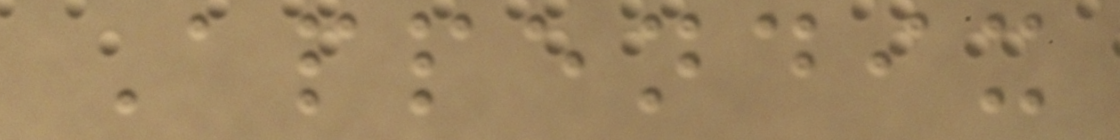Appendix
